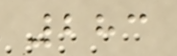283
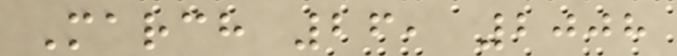March 26, 2008
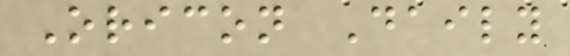Oricon Daily
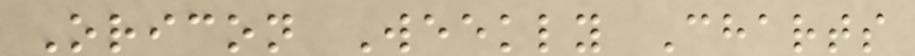Oricon Weekly Charts
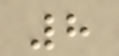8
